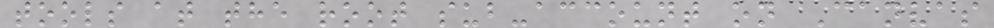tools at the root sub-account on Canvas
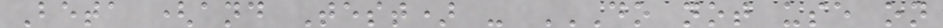Beta (and Test) - DO NOT USE ON
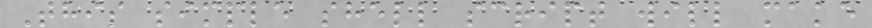This simple shell script will make
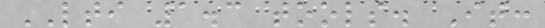LTI 1.3 tools. It:
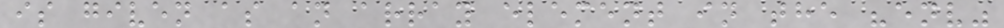is given as an array element in the "env"
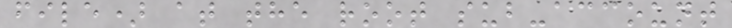file) at the root sub-account
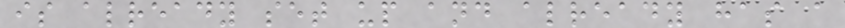is already set up and already has a
